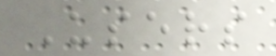Users
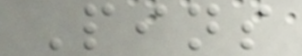Pins
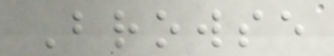Browse
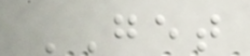GET
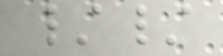//
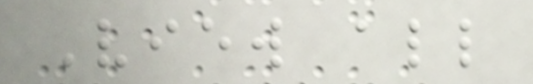View all
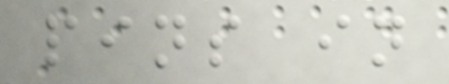pins in
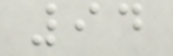94
